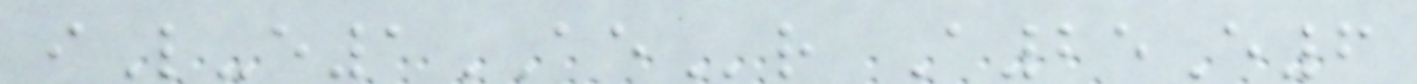iL-e1AEr A25E6
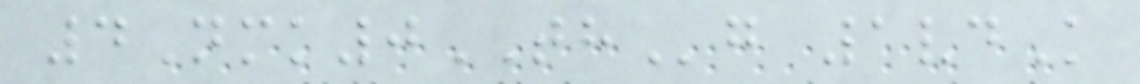4Nmk0THg 1vdK
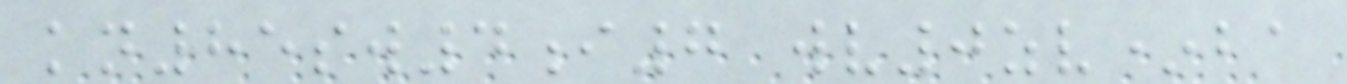kn85sw4i7 wv0zv*ba
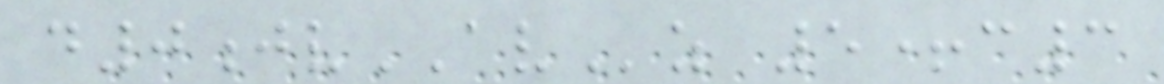d0jvAVz 5+c3
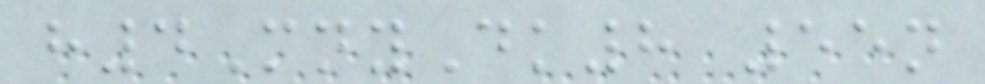h4MnyDk8 55n
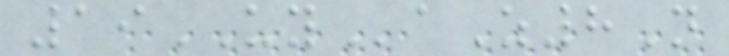19UYaZ8N
